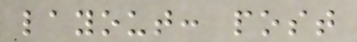layout: post
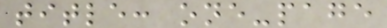title: one-page
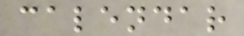calendar
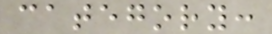category:
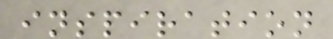inspiration
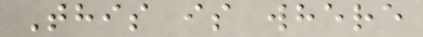This is where
